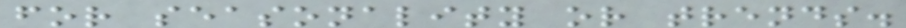for seasonality or trends.
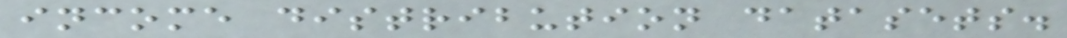income distribution datasets.
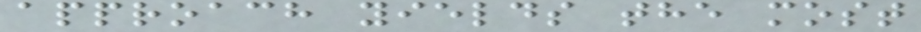approach yields the most
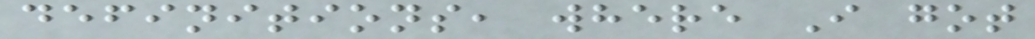definitions, where I got
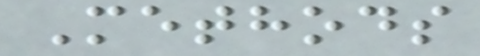Methods
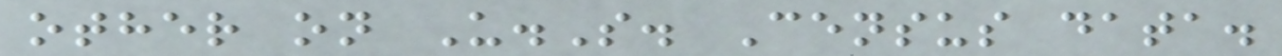other on U.S. Census data.
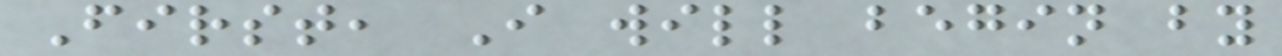First, I will begin by
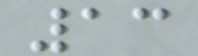13
